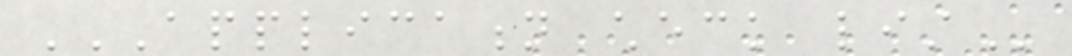APPLICATION CHECK LIST
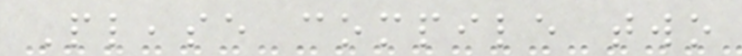Please compile two
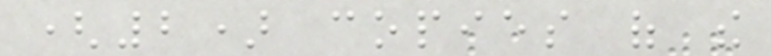(2) copies of the
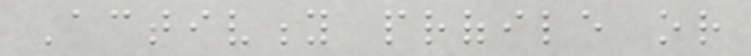Activity profile or
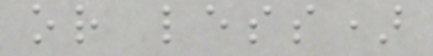or less)
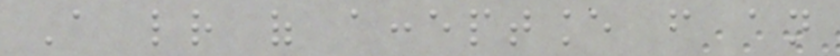A letter of acceptance from an
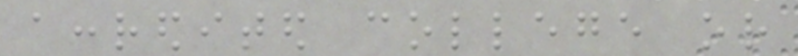accredited college or
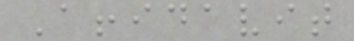Affidavit
